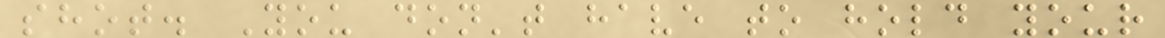shot. You don't have to hold your
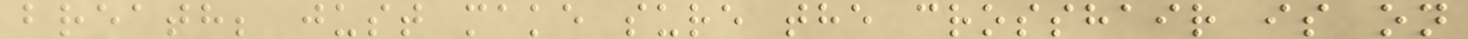breath; just make sure the crosshair is on
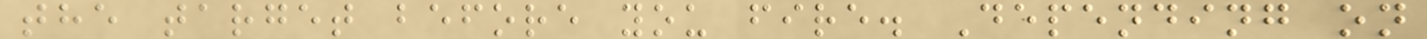the target before you fire. Depending on
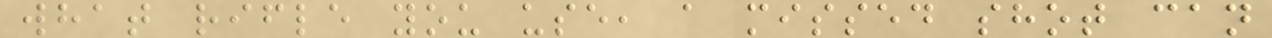what rifle you use, a missed shot can
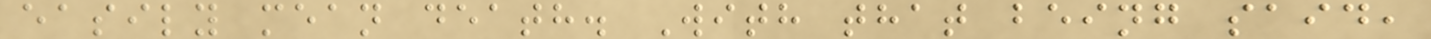easily mean death. With that being said,
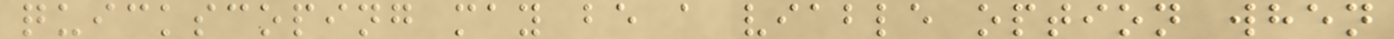quickscoping may be a viable option when
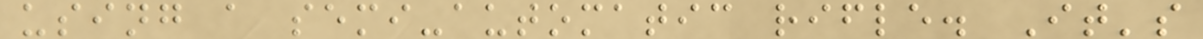using a semi-automatic rifle. It's
